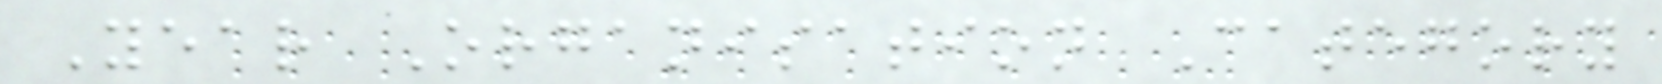Year Organisation Category
